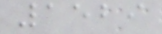1529
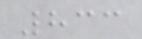833
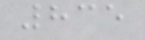835
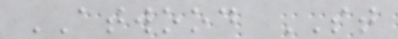ATWOOD ST
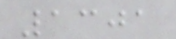1301
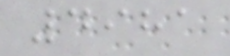4981
